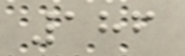186
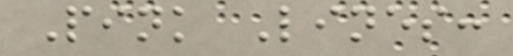Pink Lines:
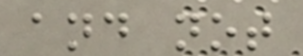and not
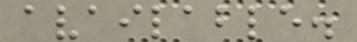available.
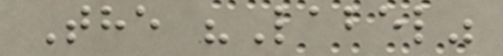The "Label"
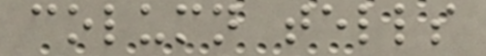column tells
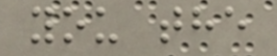you the
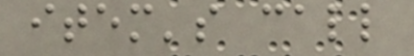item's call
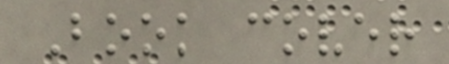Book cover
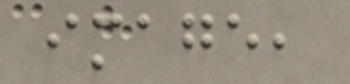image,
